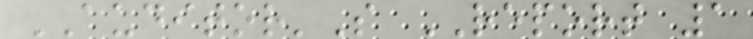AUDITOR'S REPORT 1
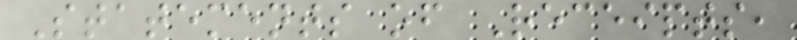Statements of Receipts,
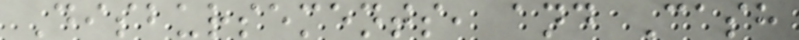Disbursements, and Cash
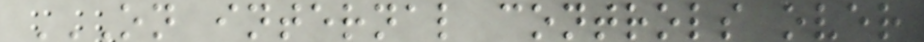ON INTERNAL CONTROLS OVER
